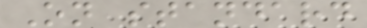On standard
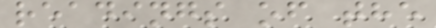readings of the
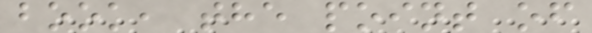book, the point of
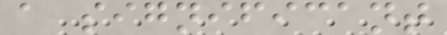a significant
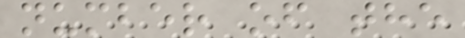number of the
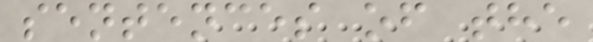sentences of the
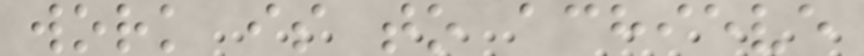work is to achieve
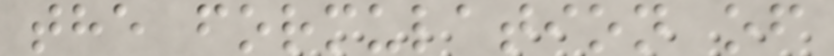the formulation of
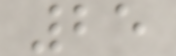25
